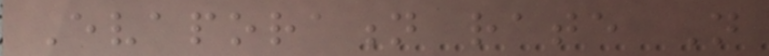Evaporation rate Not
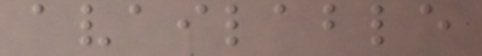available
